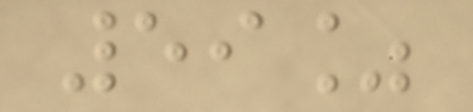59%
